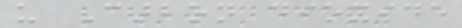us Carbon dioxide
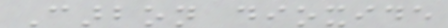Carbon dioxide
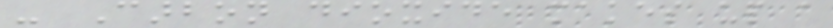- Carbon dioxide makes up a
